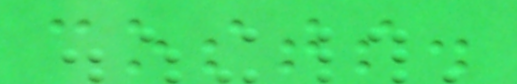costs.
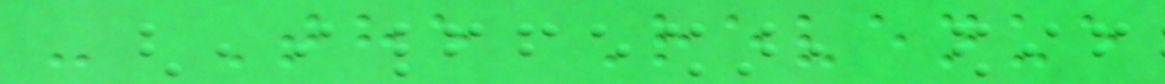- The Revenue
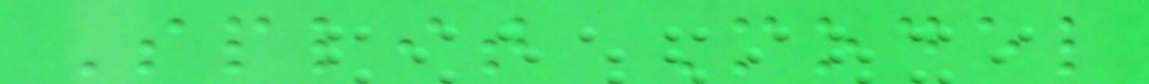Split Model
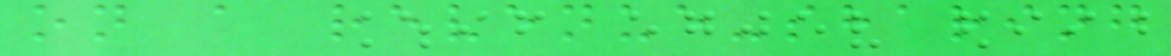on a revenue-sharing
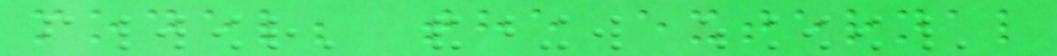model; the external
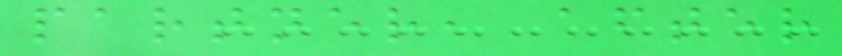partner, after
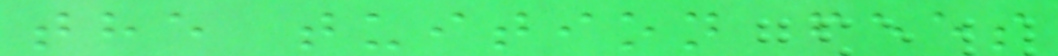the tuition fees
